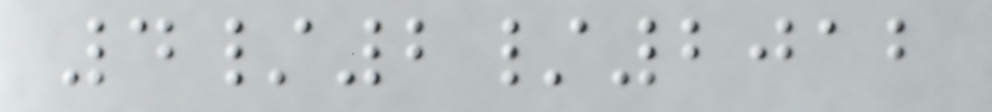4/2/2012
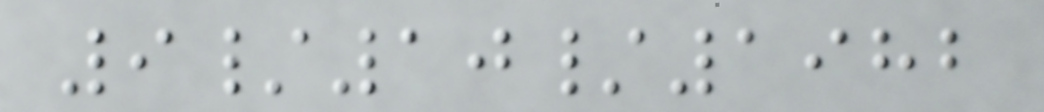9/10/1982
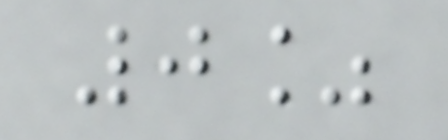0%
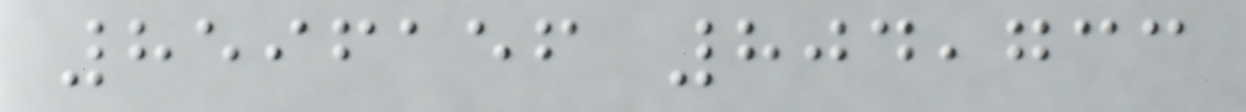8596156 804,733
